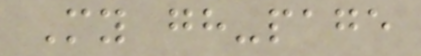My gh-page
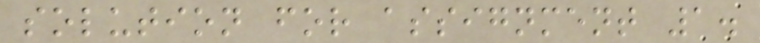solution for assignment 1.
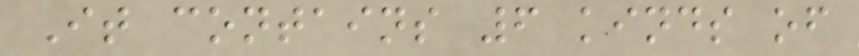It contains 6 kinds of
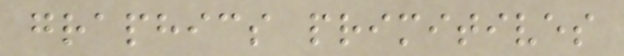graphics primitives
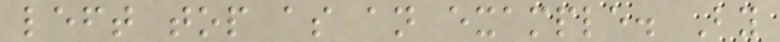left top as an example. By
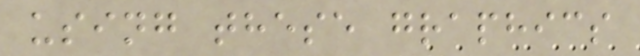using these graphics
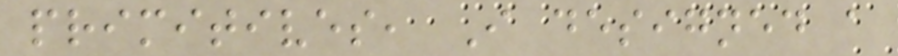primitives, I designed a
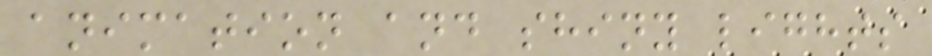animation and shiny lights
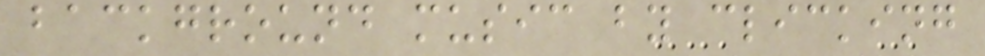background music by clicking
